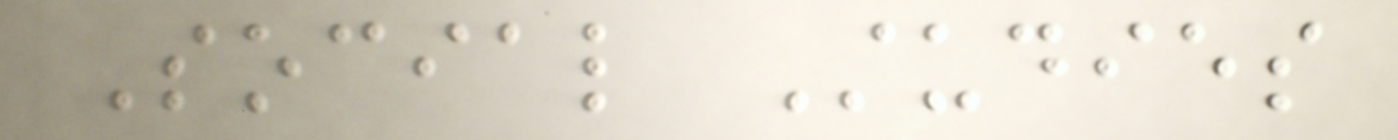Social Studies
